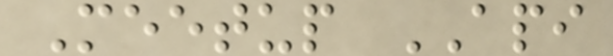Meetup API
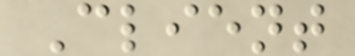Client
